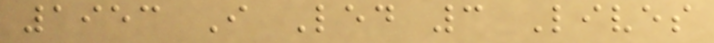1953 I Led 3 Lives
